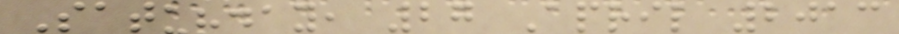Saturday, 27 April 2013
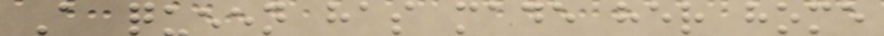A queen has made her home
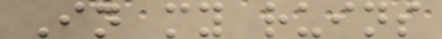In my ruins
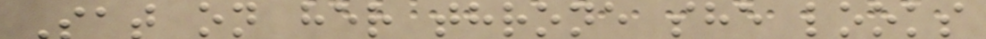Sat on her throne she looks
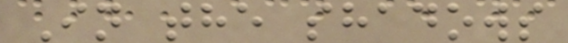In the shadows
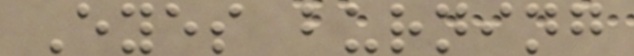Eyes burning
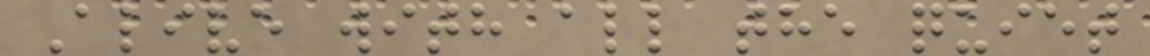Alive with all the quiet
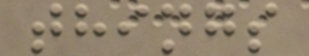things
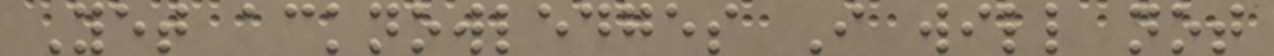Yet acknowledges I will not
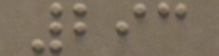293
